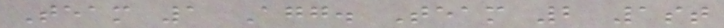Team 1 Agg. Team 2 1st
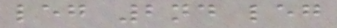leg 2nd leg
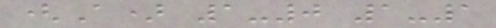(A) 1-0 1-1
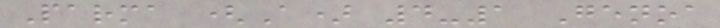Parma (A) 4-1 Genoa
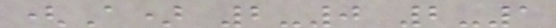(A) 2-0 2-1
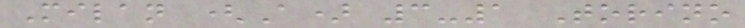Milan (A) 3-1 Torino
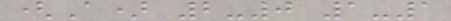(A) 2-0 1-1
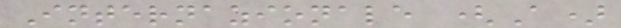Internazionale (A)
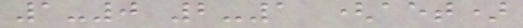1-0 2-1 (aet)
